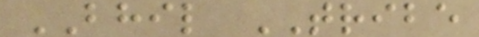BHIL TRIBE
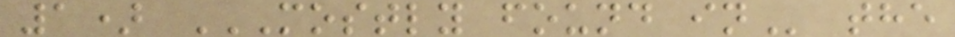1) MOSTLY FOUND IN the
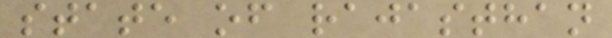state of rajasthan
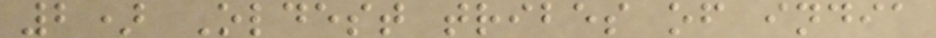2) Oldest tribes of india
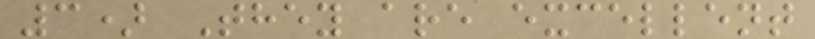3) They are excellent
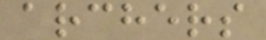archers
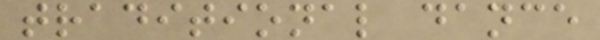traditional dance
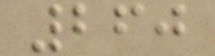260
